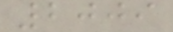2009
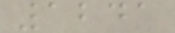1241
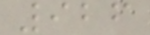926
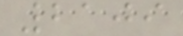2109
